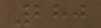280
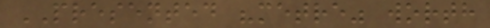PRESENTED "metre" worth
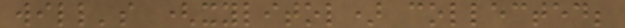will's (xylitol) collected;
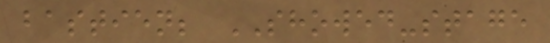bastien; SHOWED-stage
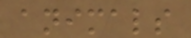animals
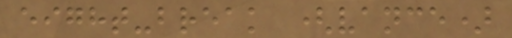eight-break (vance)
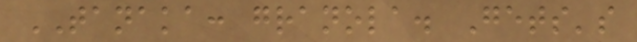TANAKA: granola. Gets's
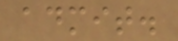admit.
